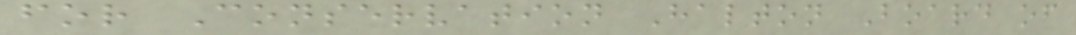for Conservation Halton Board of
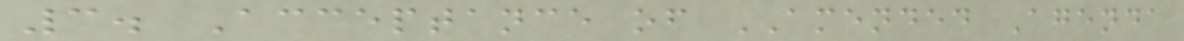3. Acceptance of AMENDED Agenda
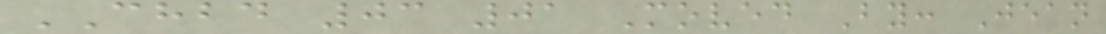CHBD 03 01 Moved By: Jean
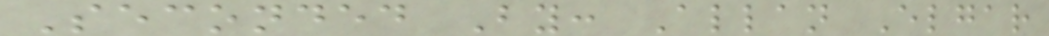Seconded By: Allan Elgar
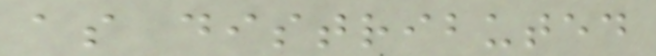as distributed
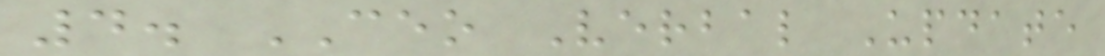4. CEO Verbal Update
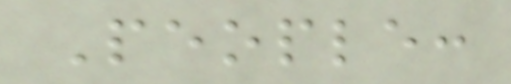People:
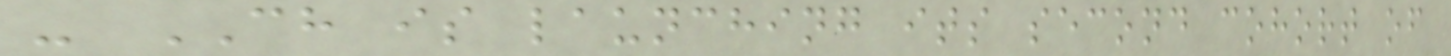- CH is launching its second cohort of
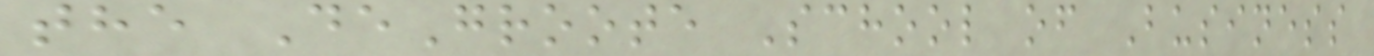the DeGroote School of Business
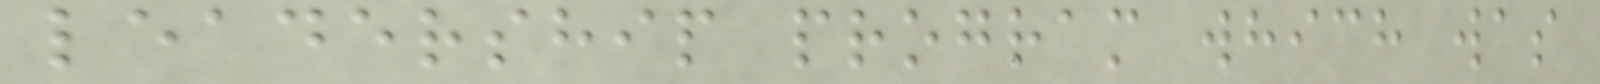leadership program which was
